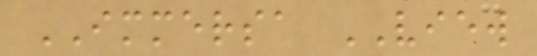IMMERSA VIEW
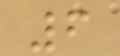6
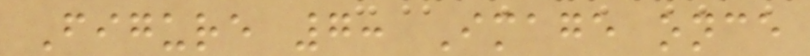Figure 7: Image once
